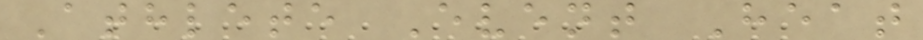Athlete Event Heat
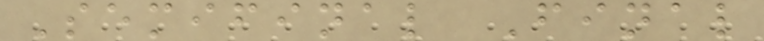Semifinal Final
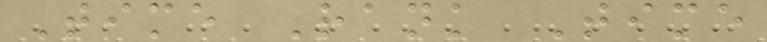Time Rank Time
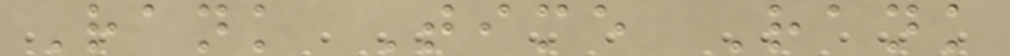Rank Time Rank
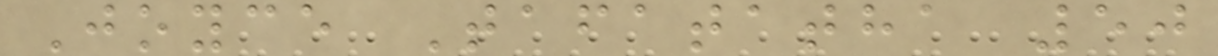Joyce Tafatatha 50
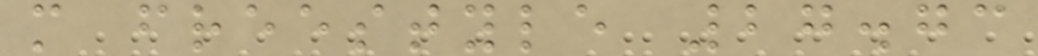m freestyle 27.73
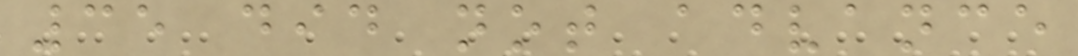35 did not advance
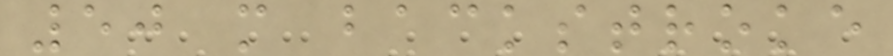50 m backstroke
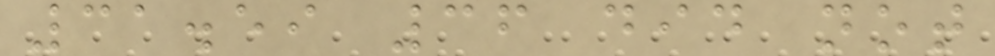31.59 36 did not
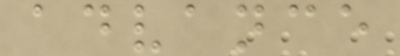advance
